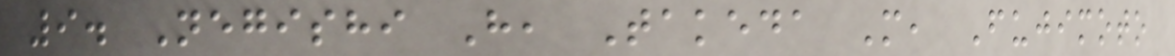9. Negishi H, Takeda M, Fujimoto
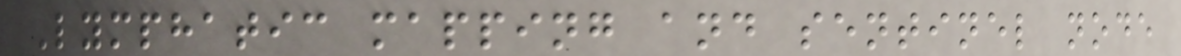Lymphatic mapping and sentinel node
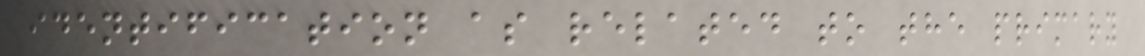identification as related to the primary
